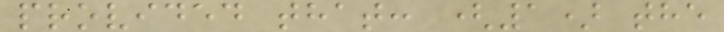provided that: (1) the
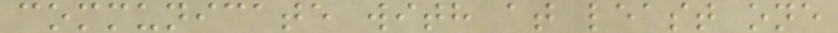communicate with at least one
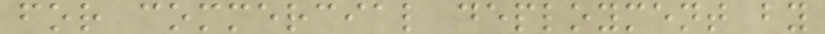for commercial deployment by
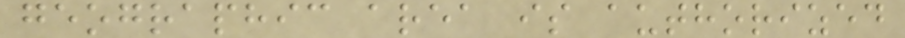geographic area is authorized
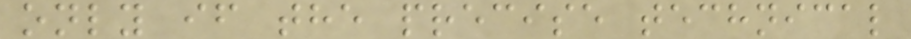only if the precise technical
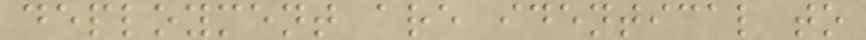deployment are identical to
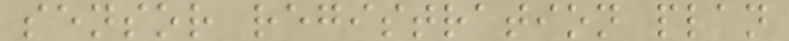sensor registration plan
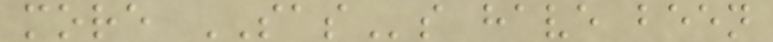more SASs have been
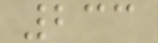233
